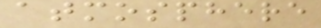atmosphere
